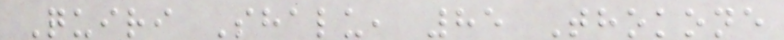Quiri Shalu, 85 Thokone
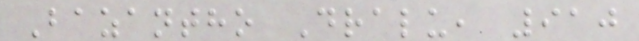Bazantho Dralu, 910
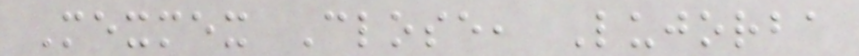Mexmex Close, Lujorba
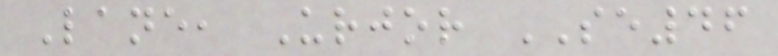Lane, Urjor SE46
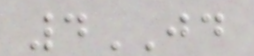4JD
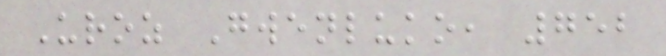Uroz Gwenluko, 752
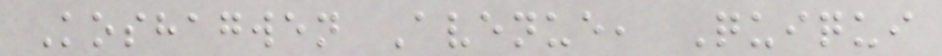Koshagwen Avenue, Quiqui
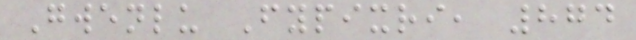Gwenlu Fypixri, 874
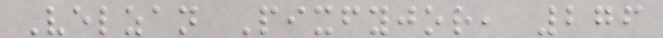Velzan Pixfyjor, 276
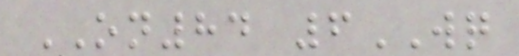ON84 6WQ
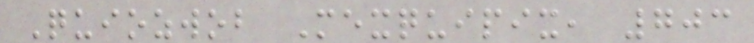Quiozwob Mexquipix, 703
